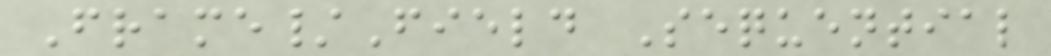Frame/Field Sequential
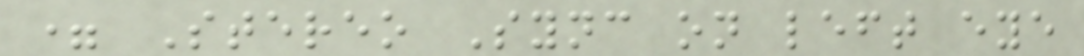= Stereo Sync on left eye
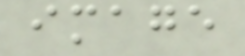image
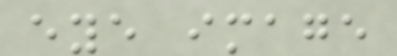eye image
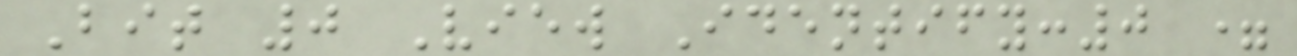Bit 0 View Identify:0 =
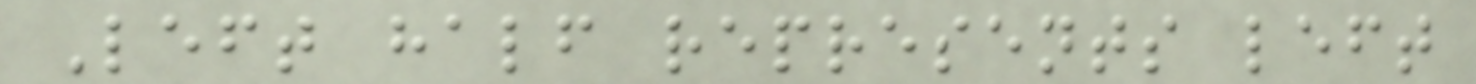Left half represents left
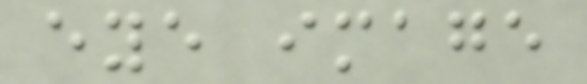eye image
